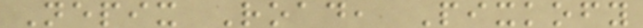Nepix Road, Pixkofy
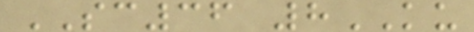SC36 8KU
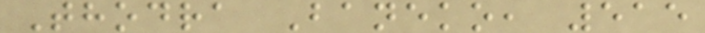Thodra Baneko, 515
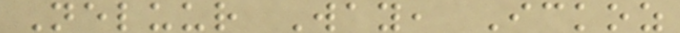Neluur Way, Ickoz
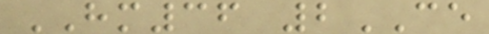HM36 2CE
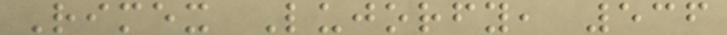Rimex Lujorfy, 536
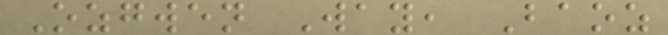Ozgwen Way, Baoz
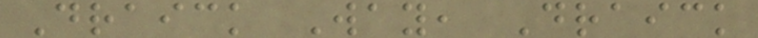Draick Way, Draick
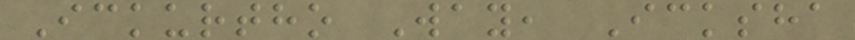Ickurtho Way, Icksha
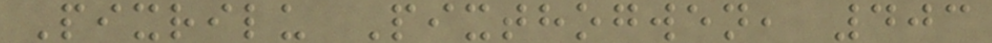Pixrilu Pixthogwen, 403
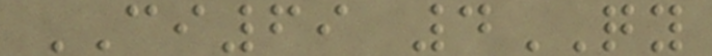CI69 4QY
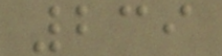239
